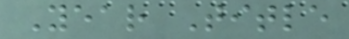Year Title
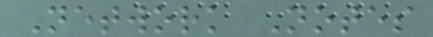Network Notes
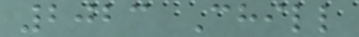2023 Chill
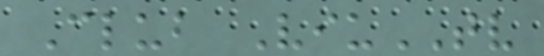Club ViuTV
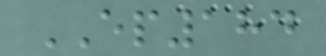EP184
